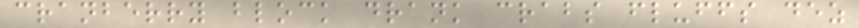cranberry block drank crabs fluffs dez
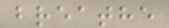breathe
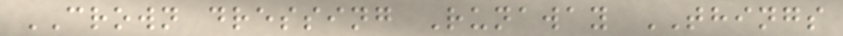CROWN dressing Runaway THINGS
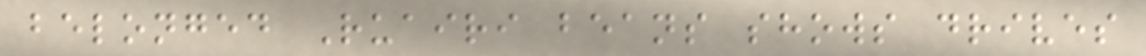belonged Ruairi beans shows drives
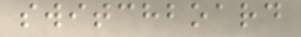switchboard
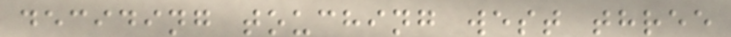deciding touching west three
